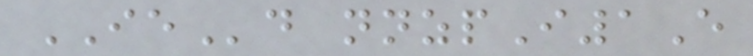IEd nnzpI1E
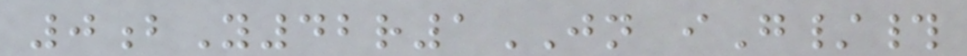0bY42r1JN iG/#
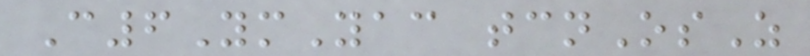C6YmYac tcnOsZ
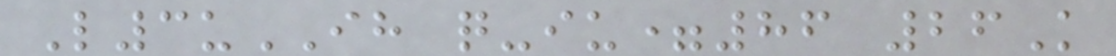L3uIH q-iu=86 26K
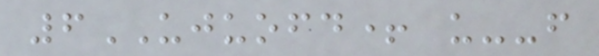6UJUOFD+ u--f
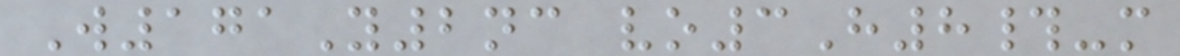W171Y2nc vo3H8#-m
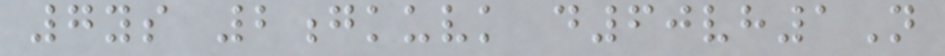7ys 2gkuvk d60vh1N
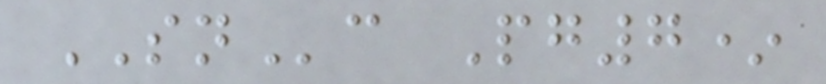SNc Pg7*
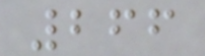266
